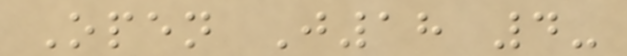Open J18 4-
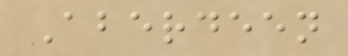Aberdeen
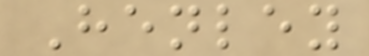Henley
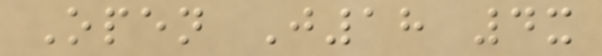Open J18 4x
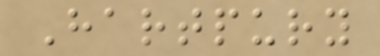Hartpury
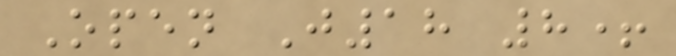Open J18 8+
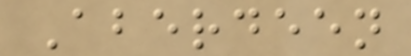Aberdeen
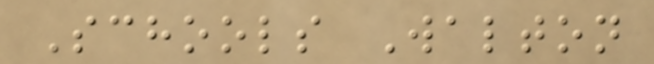Schools Walton
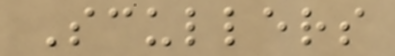Scullers
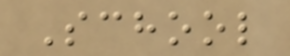School
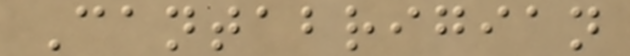Cantabrigian
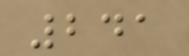241
